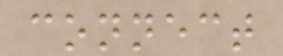connect
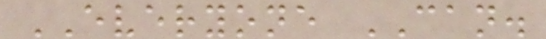EVERYONE CAN.
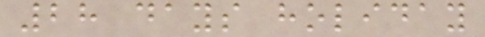28 days holiday
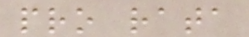pro rata
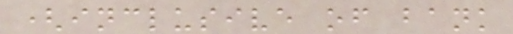(inclusive of bank
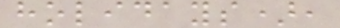holidays),
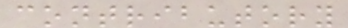contributory
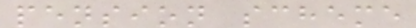pension scheme
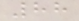88
